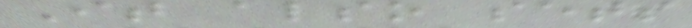It also sets
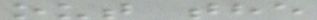out the
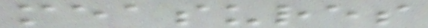measures
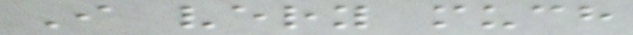I very much
